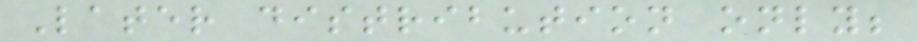Later distribution only;
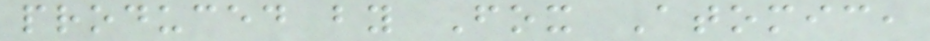produced by Fox Atomic,
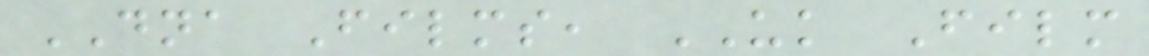DNA Films, UK Film
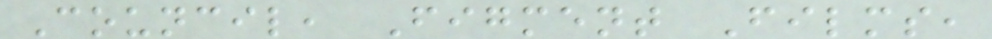Council, Figment Films,
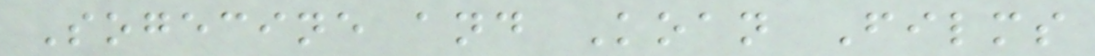Sogecine and Koan Films
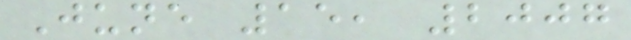June 15, 2007
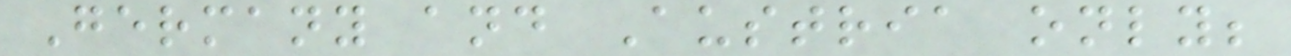Germany and Austria only;
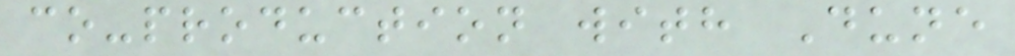co-production with Dune
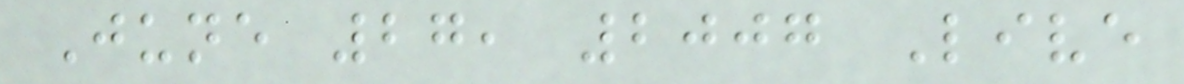June 27, 2007 Live
